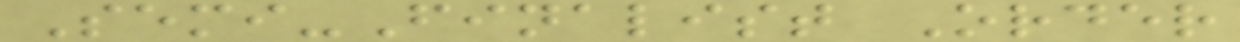Semi-Finalist Order
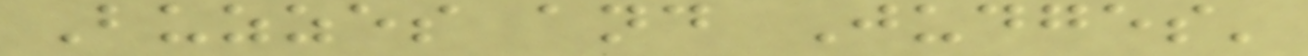Buzzes and Judges'
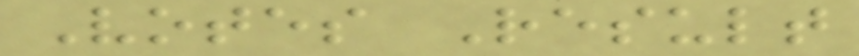Votes Result
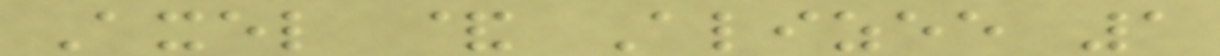Axel & Alizee 1
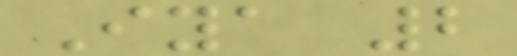Iya 2
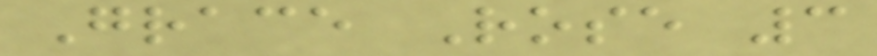Grace Rose 3
